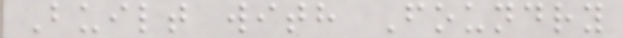Built with Foundry
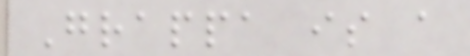Grappa is a
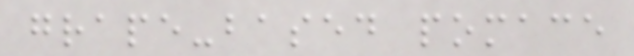grape-based pomace
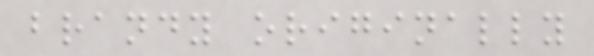brandy originally
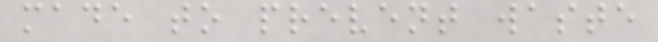made to prevent waste
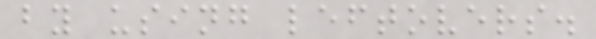by using leftovers.
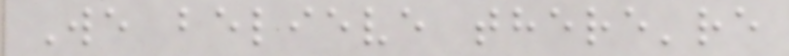We believe there're
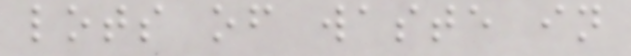lots of waste in
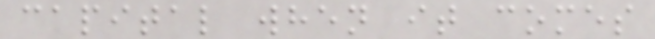capital when it comes
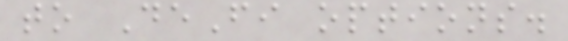to DeFi options.
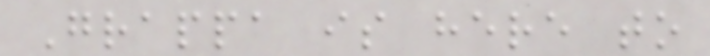Grappa is here to
